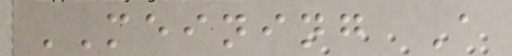MEINING A
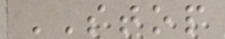STOP
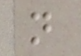n
